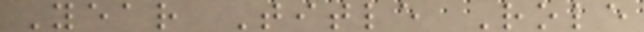Year Title Role
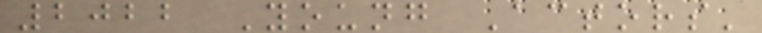2022 Young Actors'
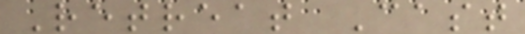Retreat Cast
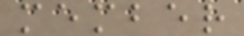member
